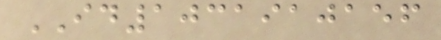ID1031910156
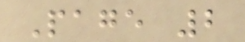Page 2
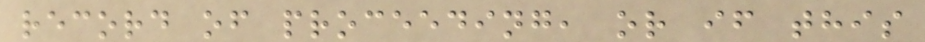record of proceeding, or if this
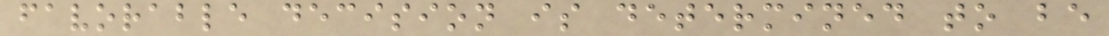favorable decision is determined to be
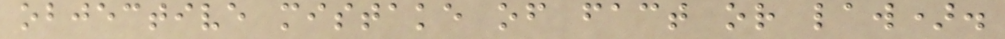objective mistake of fact or law).
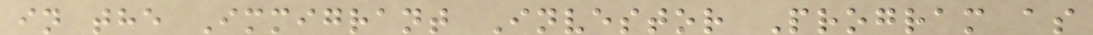in the Immigrant Investor Program as
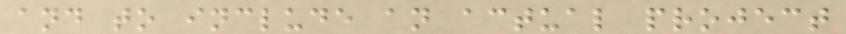and to include an actual project
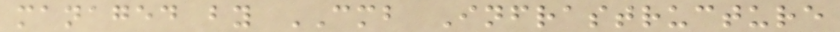managed by CMB Infrastructure
